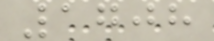1708
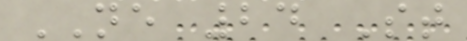NE 24 St
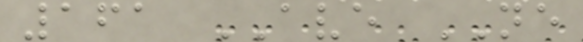161 AVE NE
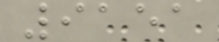9151
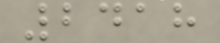2418
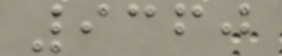9360
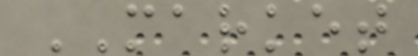MARKET
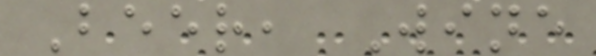Beer, Wine
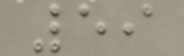59
